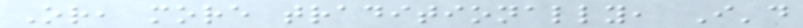Or, more traditionally, I'd
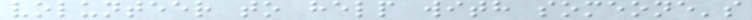volunteer to help with someone's
